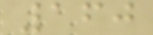160
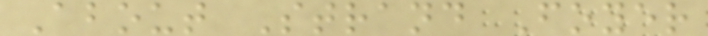About Strand Foyer
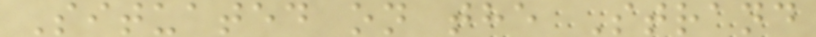Situated on the Strand
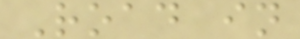Road in
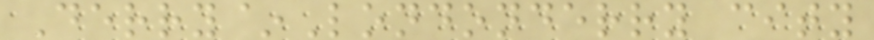Derry~Londonderry city
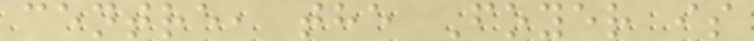centre, the Foyer is
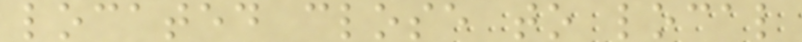located close to local
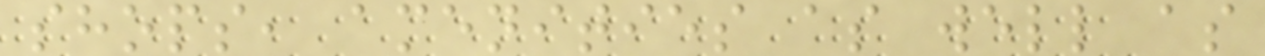shops, amenities as well as
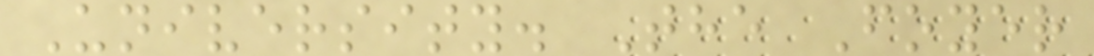University. The Foyer
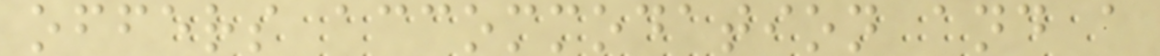offers accommodation and a
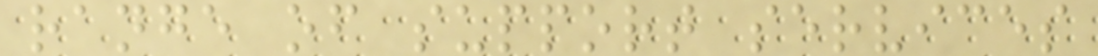range of support services
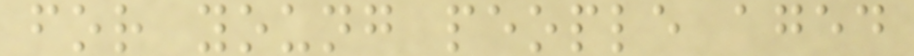for young people aged
